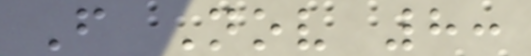F Nov 8:
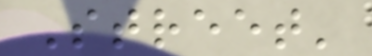Street'
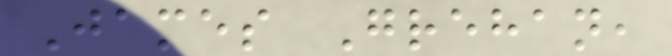James Grehan,
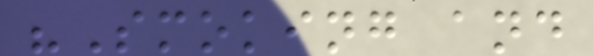"Smoking and
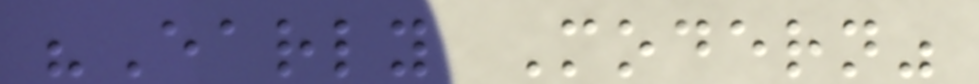"Early Modern"
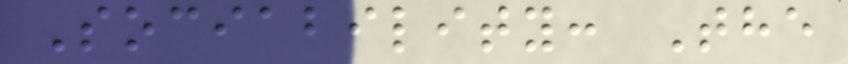Sociability: The
